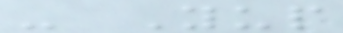- Yup
